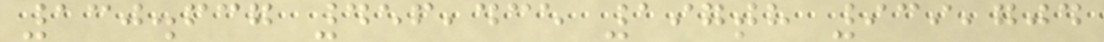130.637 456,435 197th 939,704
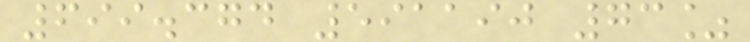699.374 591190 73%
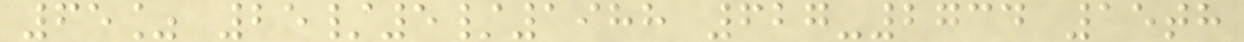65% 25/5/1988 627-2734 15th
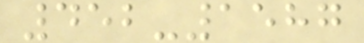452-1587
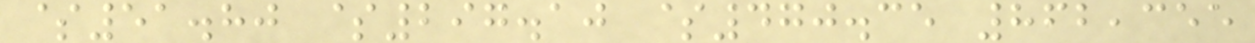$51.80 $297.10 $470.35 862,355
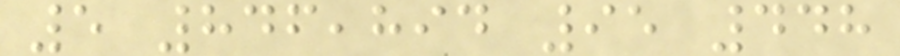5 846,894 95 448
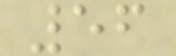56
